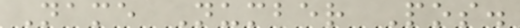Name Number Pos.
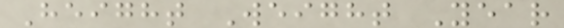Height Weight Year
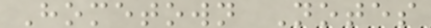Hometown Notes
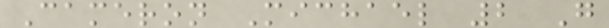Cameron Michael 2 G
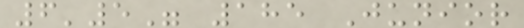6'5" 185 Junior
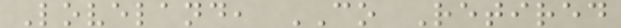Loveland, CO Retired
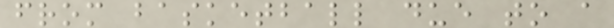from basketball due to a
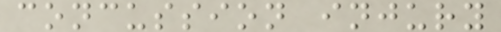concussion injury
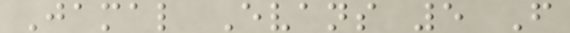Jamal Evans 5 F
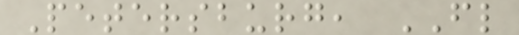Petersburg, FL
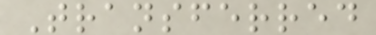Transferred
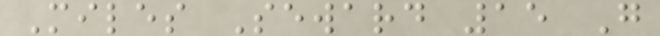Miles Seward 15 G
